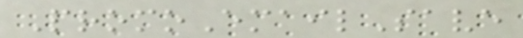PromoEmailSave
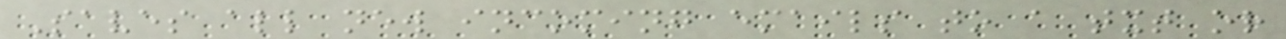Saves all new incoming emails to a txt or
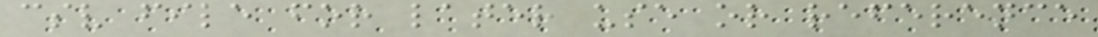csv file for later use or reference
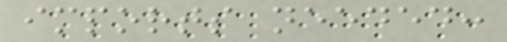imports needed:
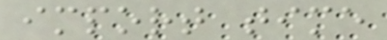import time
